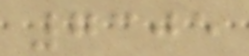7305
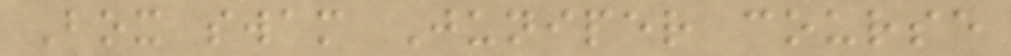Box swam Juniper course
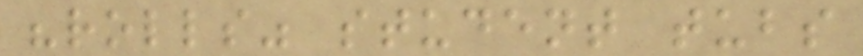"rolls" student tubs
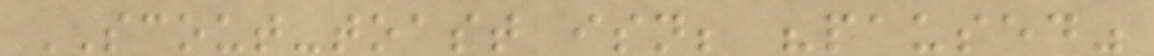SCOUT-toast isn; "paused"
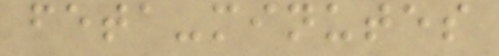feta-minutes
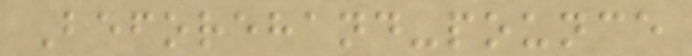Beforehand-pounce
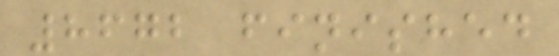8672 finished
